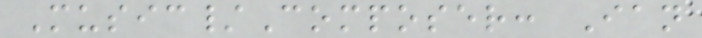Music/Composer: Ian
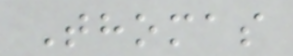Thomas
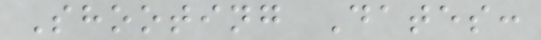Shooting Dates:
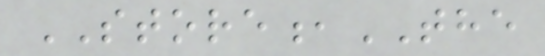STORE,THE
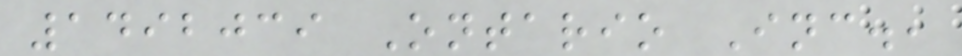1492039 Ontario Inc.,
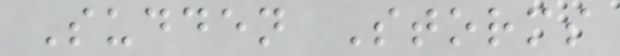Sudden Storms
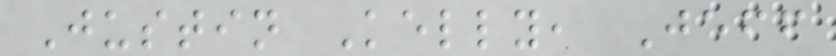Justin Kelly, Jeff
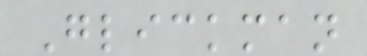Glickman
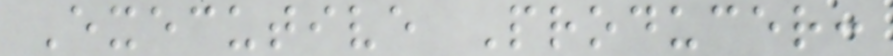Executive Producer:
